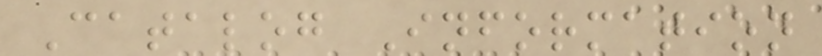Catalog Information
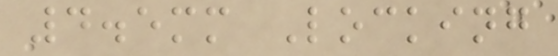4.5mm Locking
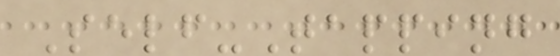Self-Tapping
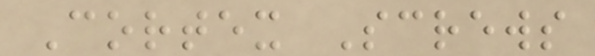Cortex Screws
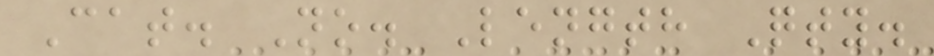Cat. No. Length Qty.
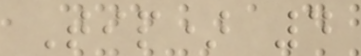Tip) 4
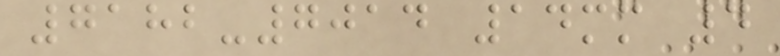7182-7014 14mm 4
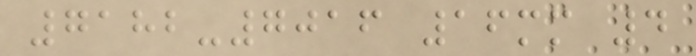7182-7016 16mm 4
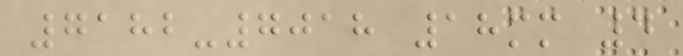7182-7018 18mm 4
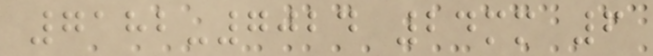7182-7024 24mm 6
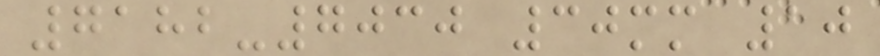7182-7030 30mm 10
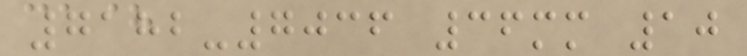7182-7036 36mm 10
